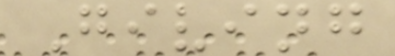Giving
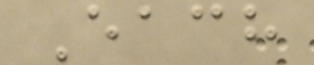Each
